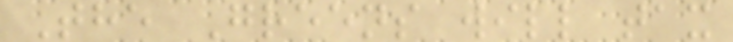The Greens will tax
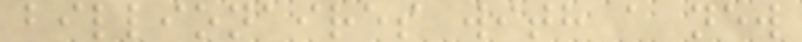billionaires with a new
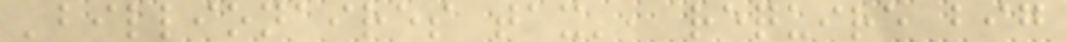'billionaires tax', require big
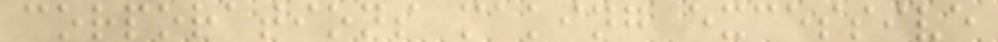corporations making excessive
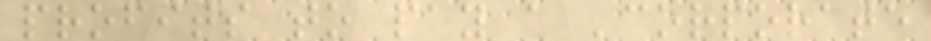profits to pay a 'corporate
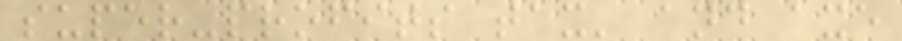super-profits tax' and axe
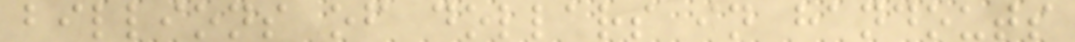billions of dollars in handouts
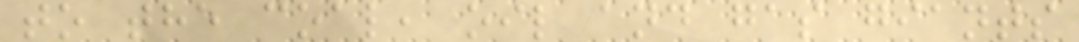to the coal, oil and gas giants
